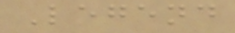Legend
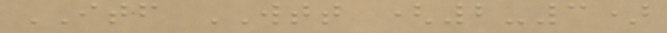ITF WTT (2-3)
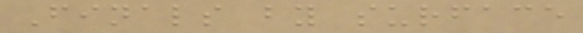Finals by surface
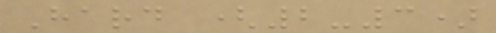Hard (2-3)
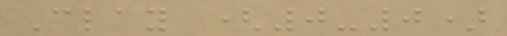Clay (0-0)
